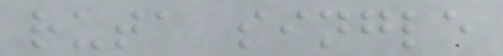ruta single
